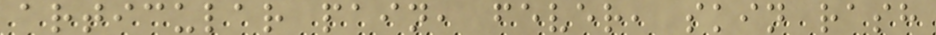articular pain, fever, skin rash
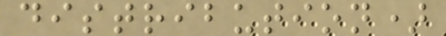distribution)
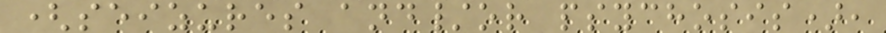(seizures and/or psychosis),
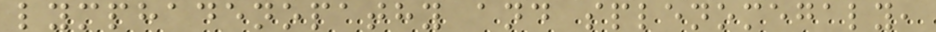lymphadenopathy and splenomegaly,
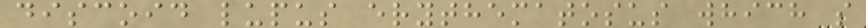discoid lupus erythematosus which s
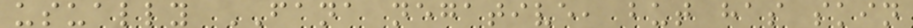usually FANA negative, but has skin
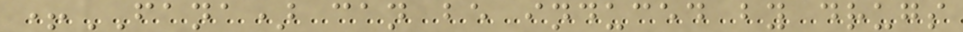+FANA) can be induced by drugs
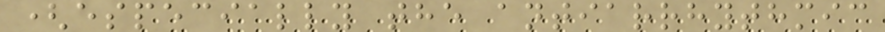(especially the antiarrhythmic
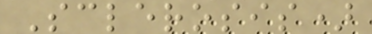Sclerosis)
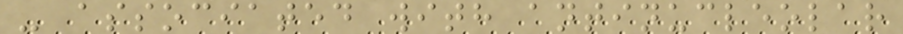- associated with antinucleolar
